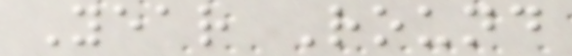Year Round
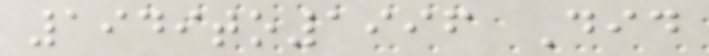1949to1996 Did
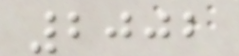2002
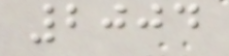2004
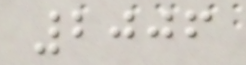2006
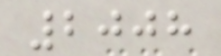2008
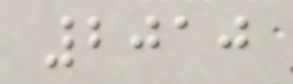2010
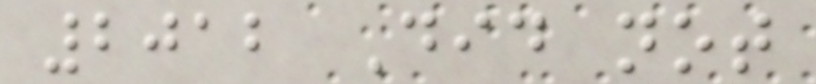2012 Did not
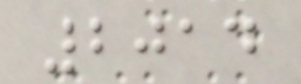2014
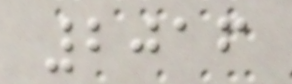2016
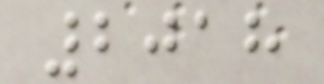2018
